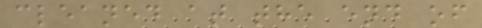cleaned at the end of
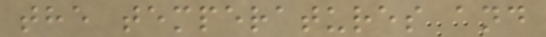the temperatures and
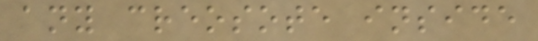any creosote inside
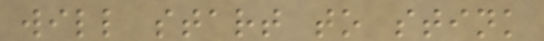will start to stink
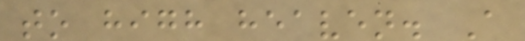to high heaven. A
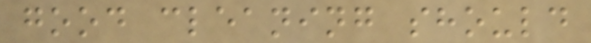good cleaning should
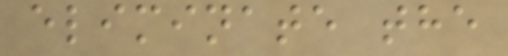eliminate the
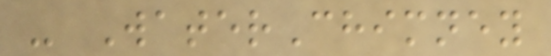- WaterChimney
